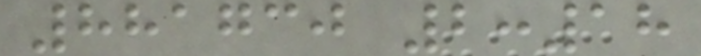881730 2:18
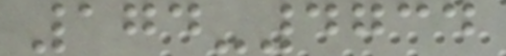174-4734
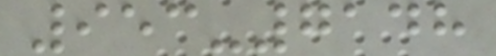953-7148
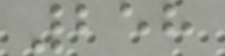258
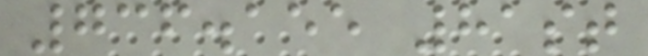736.155 81st
